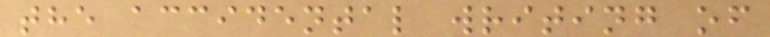the accidental writing of
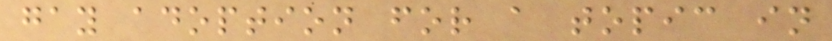gay adoption for a topic in
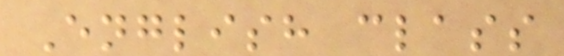English class
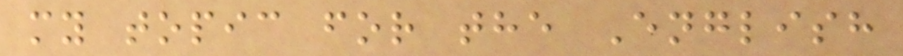my topic for the English
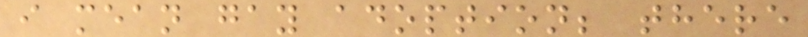i mean gay adoption; there
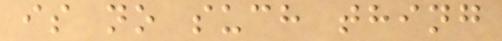is no such thing
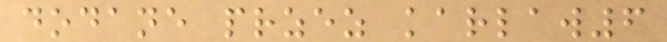dodane przez karlaw6
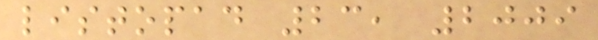listopad 23, 2009
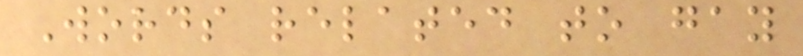Words related to gay
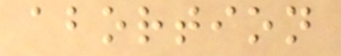abortion
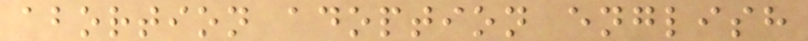abortion adoption english
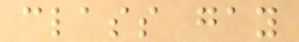class gay
